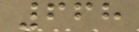668
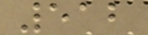512
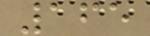165
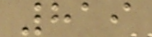819
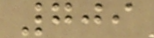709
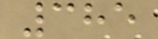385
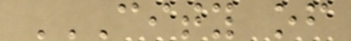CITY OF
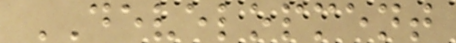DEVELOPMENT
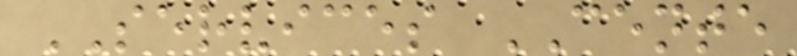SERVICES CENTE
